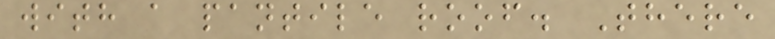with a pantile roof. There
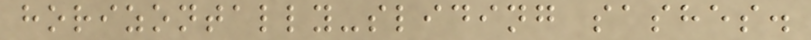horizontally-sliding sashes.
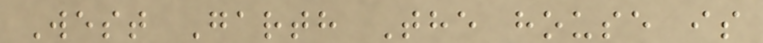West Garth The house is
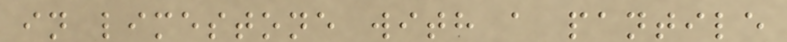in limestone with a pantile
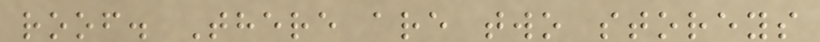roof. There are two storeys
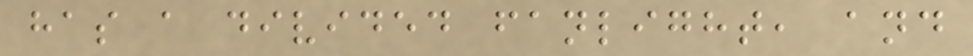has a divided fanlight, and
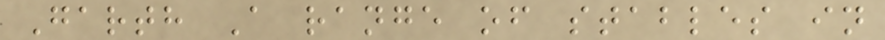Garth A range of stables in
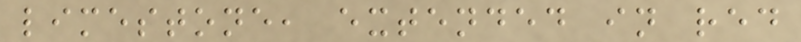limestone, extended in red
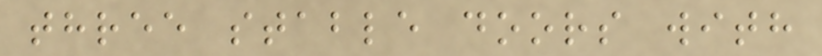three stable doors with
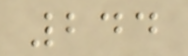244
